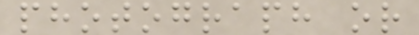photograph or
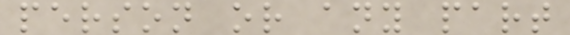person or any part
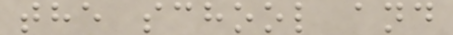the school and
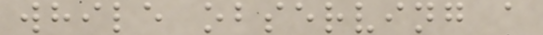while observing a
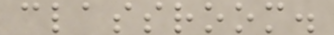classroom.
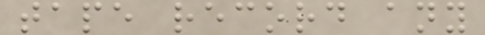tape record any
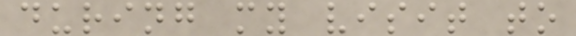during my visit to
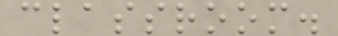classroom.
